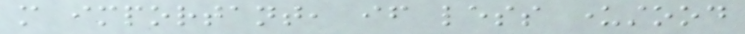more important, if less understood
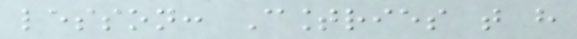lesson: Countries that have
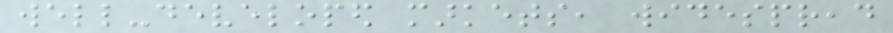well-developed markets, widespread
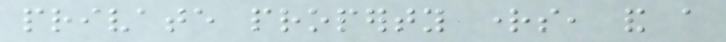private property rights, and a
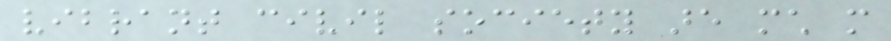vibrant civil society are much more
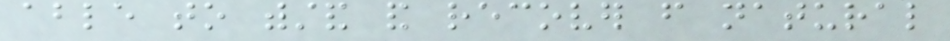able to withstand and recover from natural
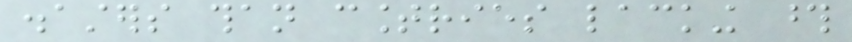disasters than countries lacking those
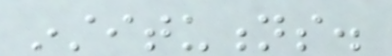institutions.
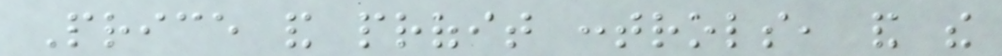Price and profit controls, and the
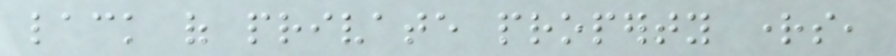lack of private property rights,
